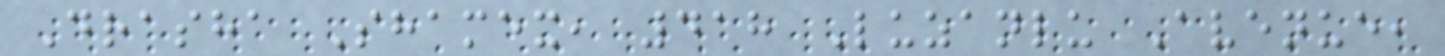Drasha Shamex, 418 Luzanlu Avenue,
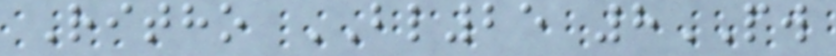Ritho BL25 8PW
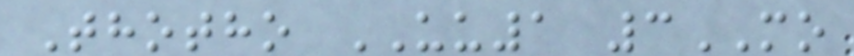Thotho UU1 3MO
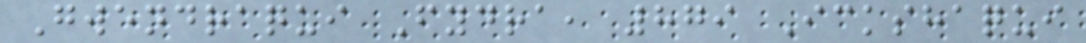Gwendraqui Fydra, 879 Ickshaqui
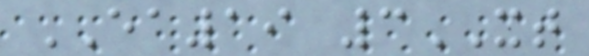EA19 3XT
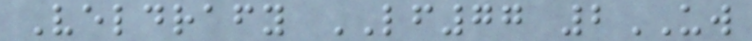Veldrafy LF77 2UW
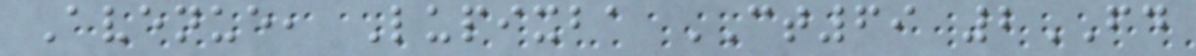Avenue, Lupixba CT69 2FD
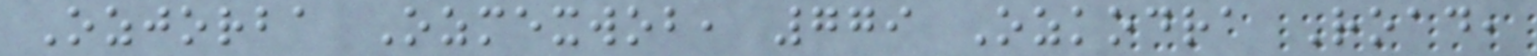Ozjorba Ozmexwob, 779 Ozkodra Road,
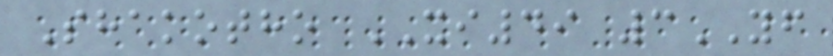Shakotho XI49 3YF
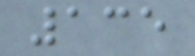135
